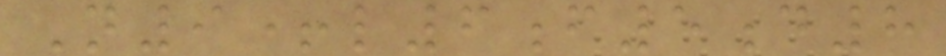N9+l6f5d8
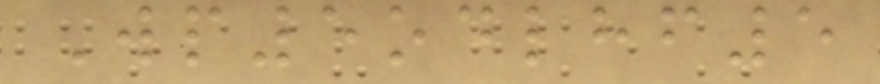Wp5odlhf5
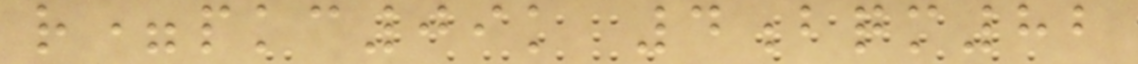r=pkc09k 4bqm82
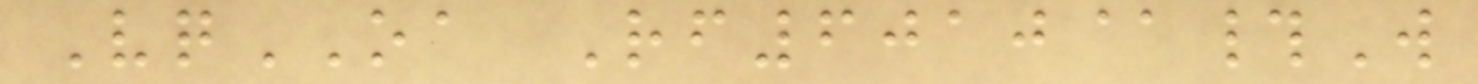VqOA Rf6010@#W
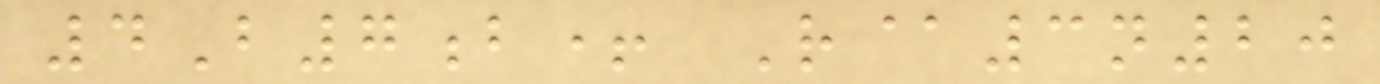4B7b+ R@3n20
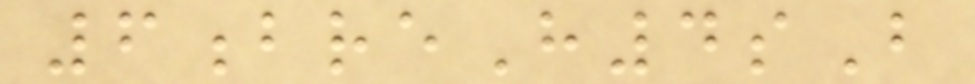6breH4sB
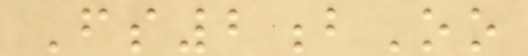Fs2bOo
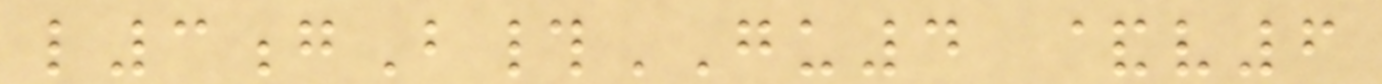l3gB#GU4 &v6
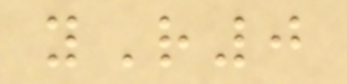yR0
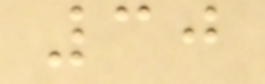30
